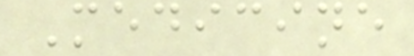Medicine
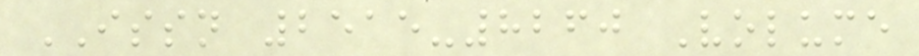ISSN 2515-8260 Volume
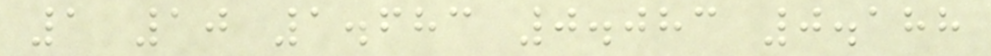1 10 1.683 0.083 0.188
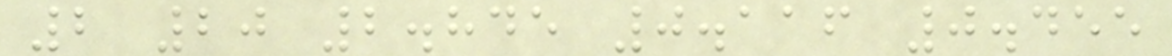2 20 2.845 0.116 0.455
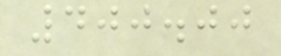400.00
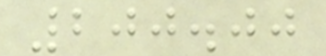200.00
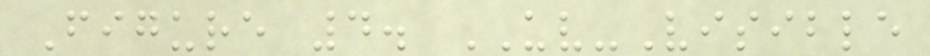Figure 4. UV-Visible
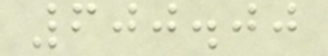600.00
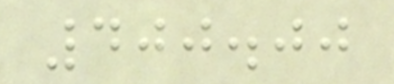400.00
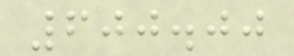600.00
